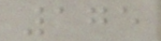175
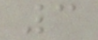3
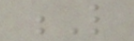L
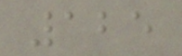125
